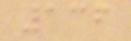136
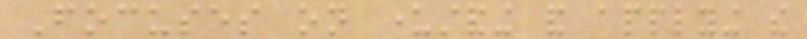Focuses on understanding and applying the
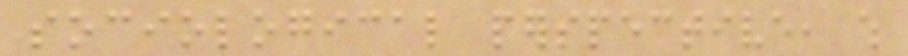sociological perspective, which
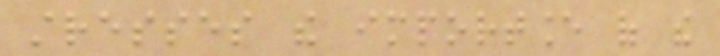stresses the importance of the
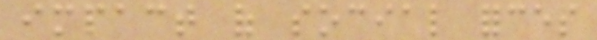impact of social forces
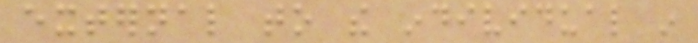external to the individual in
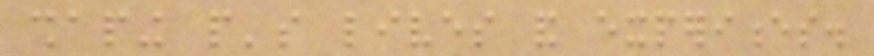shaping people's lives and experiences.
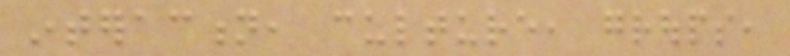interaction, culture, groups,
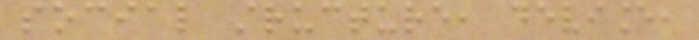social structure, deviance,
